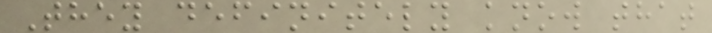They definitely know that
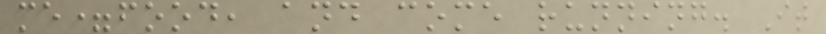me=food, and come running. It
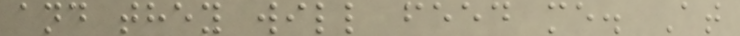and they will feed me. At
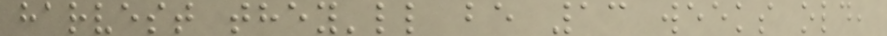harvest they'll be 13 weeks old,
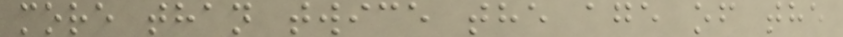more than twice the age of the
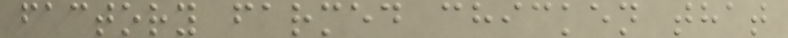factory farmed chicken that
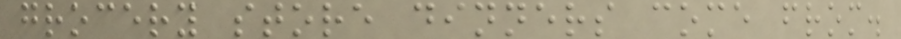grocery store dinners come from.
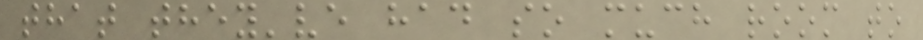that they've had so much room to
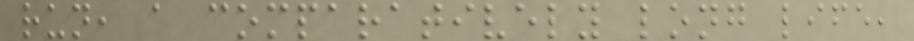run, a comparatively long life,
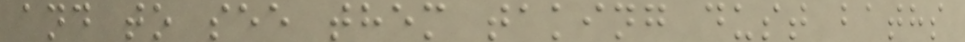and to see them taking dust baths
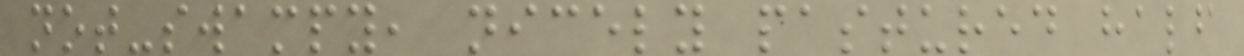not-swampy, nicely pastured half
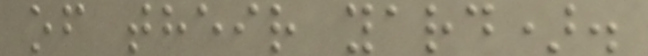of their yard).
